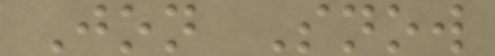Jon Snow
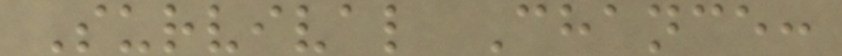Survival Chance:
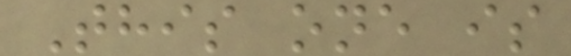This one is
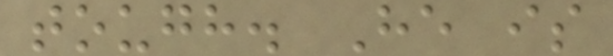tough. He is
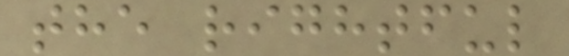the rightful
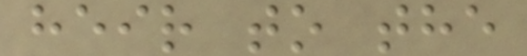heir to the
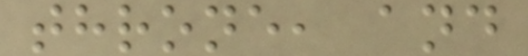throne, and
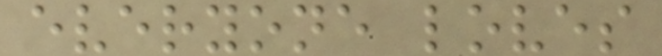everyone loves
